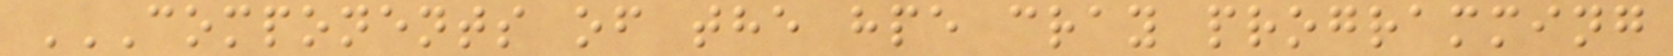COMPONENTS OF THE HPE CRAY PROGRAMMING
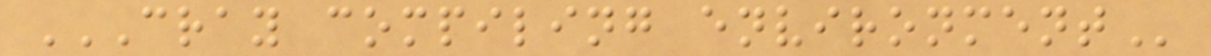CRAY COMPILING ENVIRONMENT
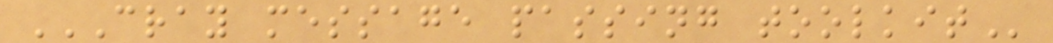CRAY MESSAGE PASSING TOOLKIT
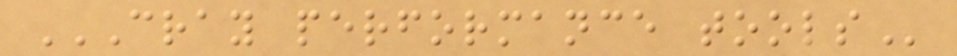CRAY PERFORMANCE TOOLS
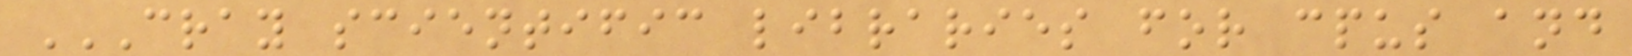CRAY SCIENTIFIC LIBRARIES FOR CPUS AND
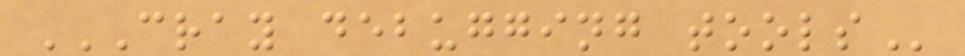CRAY DEBUGGING TOOLS
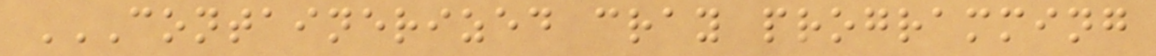CONTAINERIZED CRAY PROGRAMMING
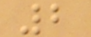2
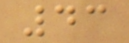43
